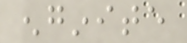enginite
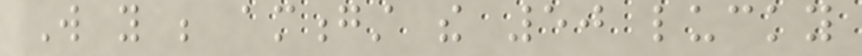Will you be amongst the 50 lucky
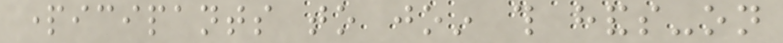participants to join this hands-on
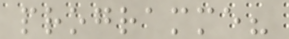programme?
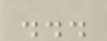...
